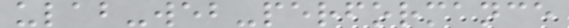ulab-web-performance
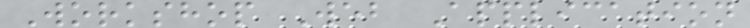Workshop Web Application
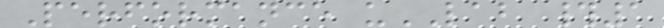Performance uLAB #1
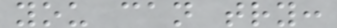you can try:
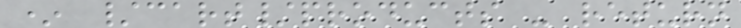* /cart/products - return
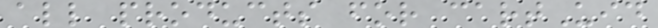all products for cartUid
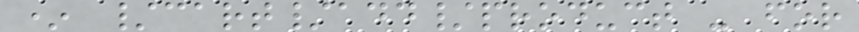* /cart/add/product - for
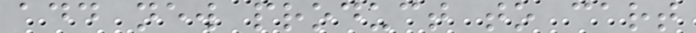add new product to cart
